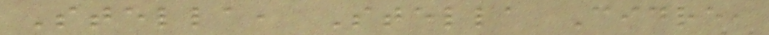Stella, Stella Cidre,
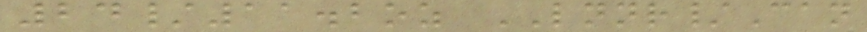24/11.2oz LNNR/Can
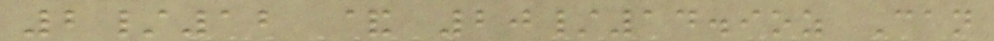2/12 & 20/14.9oz Can
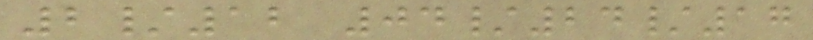2/12 04/24/17
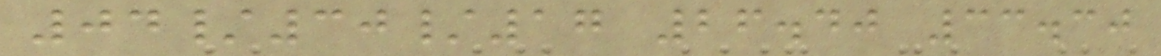04/30/17 26.40 33.30
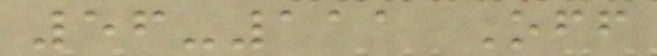56-111 Off
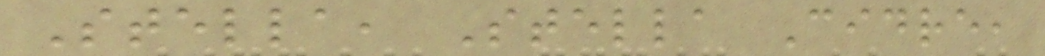Stella, Stella Cidre,
